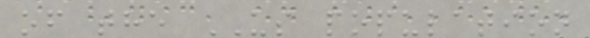of the US population
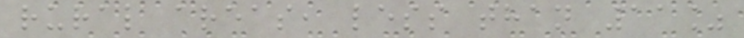rural areas, less than 11%
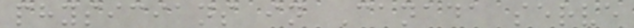physicians in Canada serve
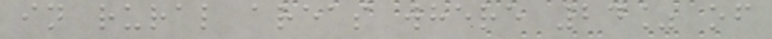in rural areas where 24% of
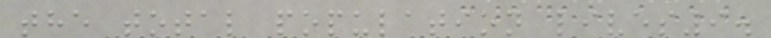the total population lives9.
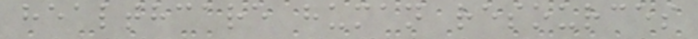healthcare human resources
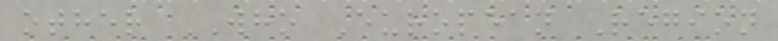other WHO European Region
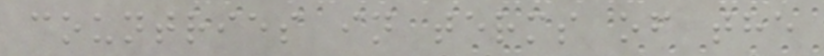countries in terms of the
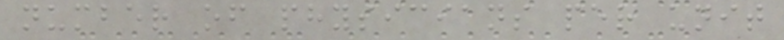number of physicians per unit
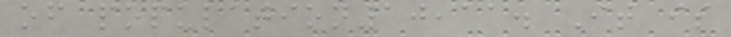of population10,11. It is
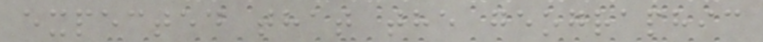expected that the geographic
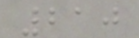210
